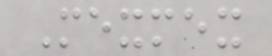Mexmex
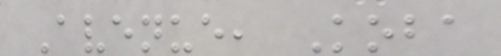Avenue, Koba
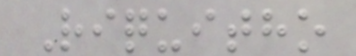Riquitho
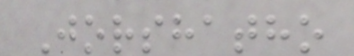Jorshatho
